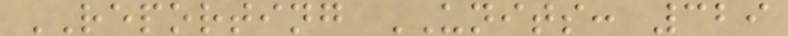REPORTING UNITS: 329
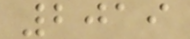2019
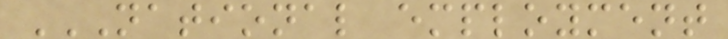NATIONAL EMPLOYMENT
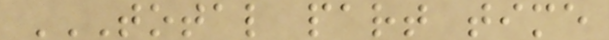TOTAL PART TIME
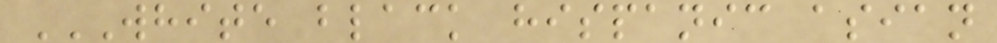WHITE BLACK HISPANIC ASIAN
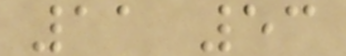11 53
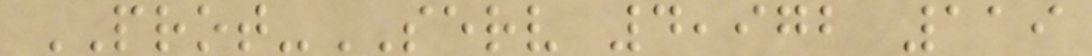PROT-SERV 4,972 119
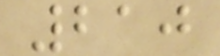210
